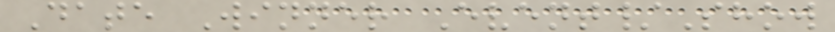Date Winner Event/Show
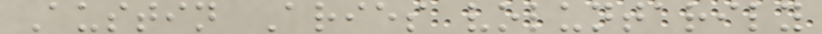Austin Aries voluntarily
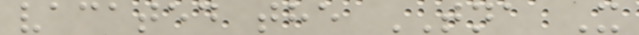vacated the TNA X
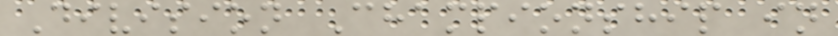Division Championship in
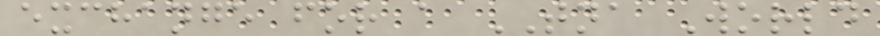exchange for a TNA World
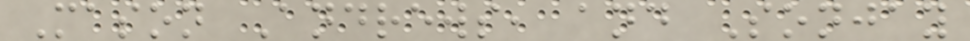Mason Andrews, and Sonjay
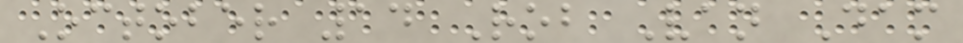October 14 Rob Van Dam
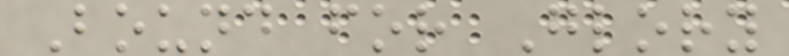Bound for Glory
